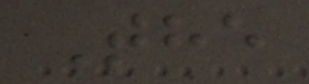The
